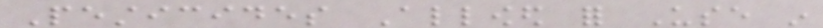Pesticides Allowed for Use in
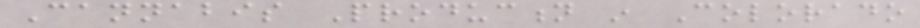Cannabis Production in Colorado
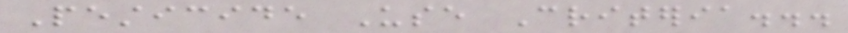Pesticide Use Criteria...
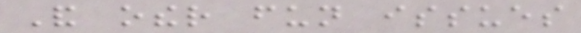And other fun issues
